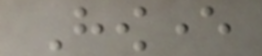However
